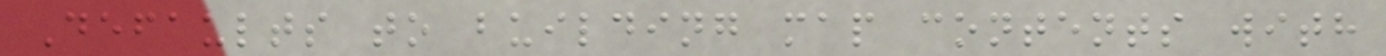Defaults to building map contents with
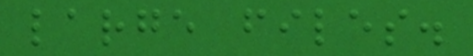large files.
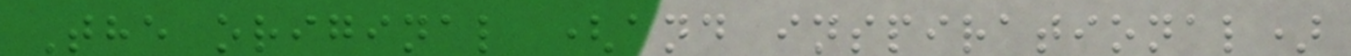The original (and inspirational)
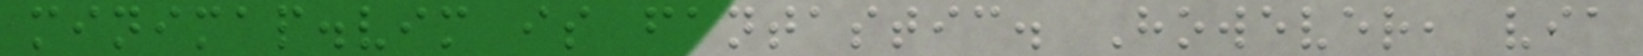minimap.vim is fantastic. However, via
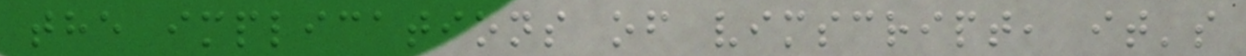the implications of vimscript, it's
